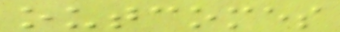outcomes
